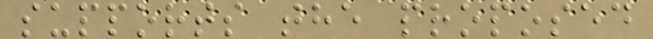supports the proposed
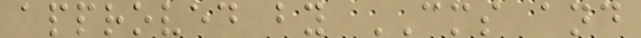approved by CMS and
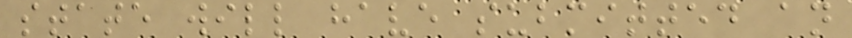state will have submitted an
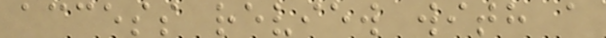access review with a
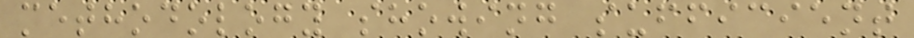methodology showing sufficient
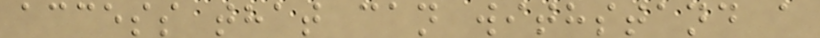access that can withstand a
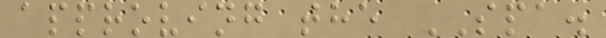approving the SPA.
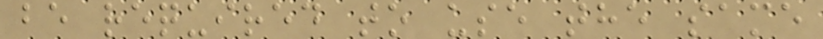be required to use the same
